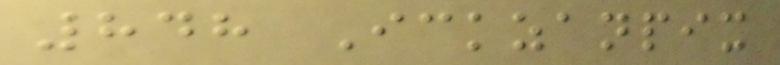848 Ickzanpix
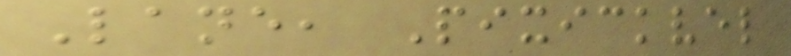Lane, Pixickvel
